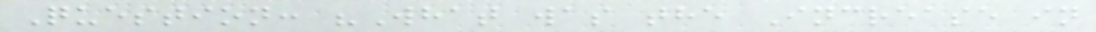Question: "What was the Increase in
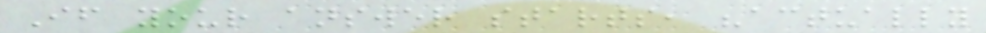If your answer starts, "actually
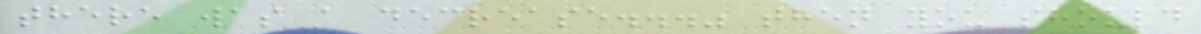there was a decrease..." then you should
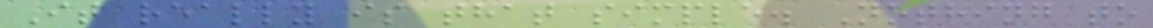It really is that simple. Nothing to
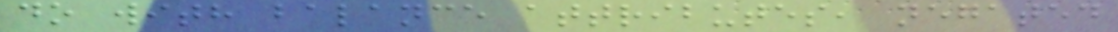do with balance attributes, negated
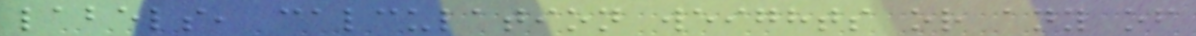labels, calculation weights or any of
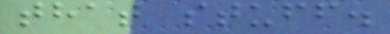that stuff.
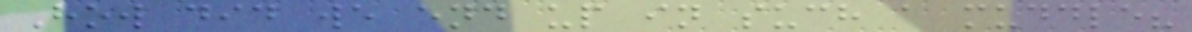How did we end up in such a muddle?
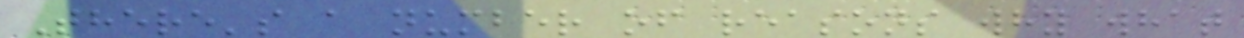There's a number of reasons why what
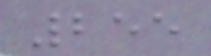255
